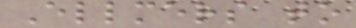Ellmers to
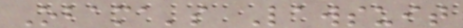Obama's Lawsuit
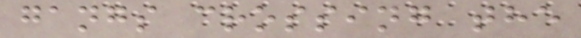gangs crossing the
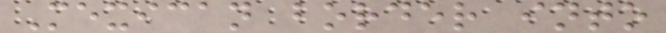Mexican border into
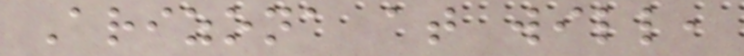Arizona at will,
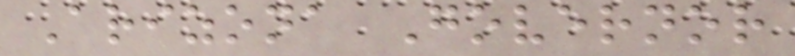Arizona Governor
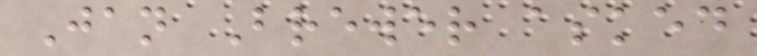Jan Brewer asked
